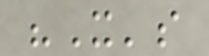"It's
